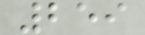259
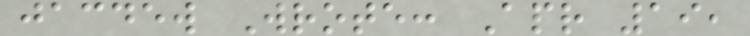jacdew Wrote: Apr 19,
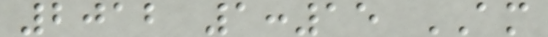2012 1:15 AM
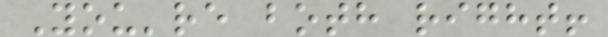You're both right!
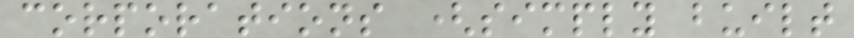corporations (simply built
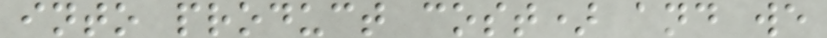into product cost) and we
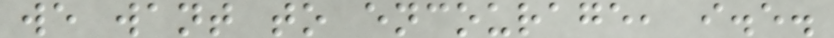we want to encourage, i.e.
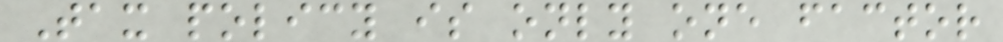Tax policy is only one factor
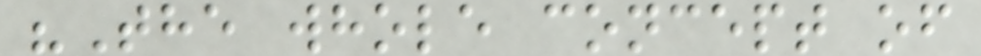"The whole concept of
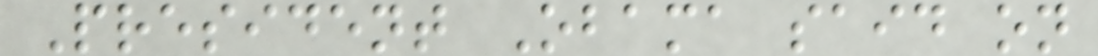President Obama said on
